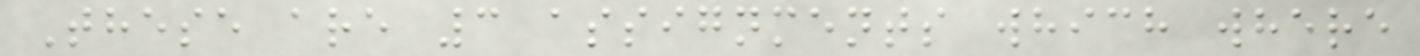These are 3 assignments which where
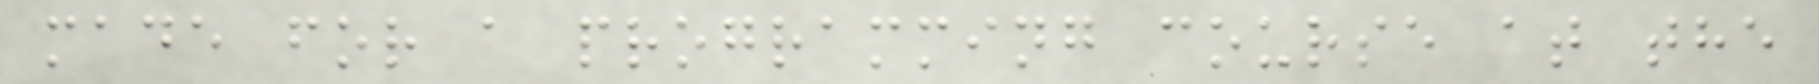made for a programming course at the
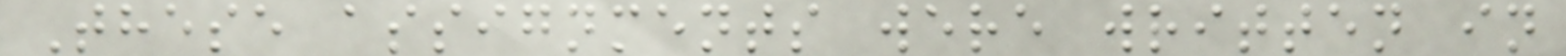These assignments were written in
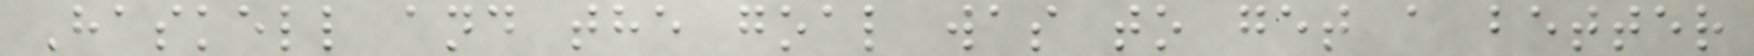Haskell and the goal was to get a better
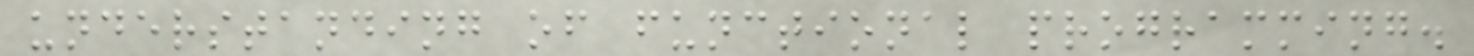understanding of functional programming.
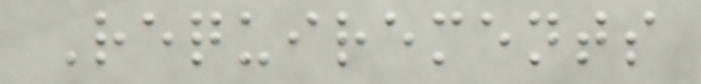Requirements
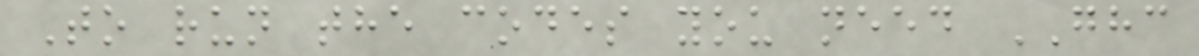To run the codes you need GHC
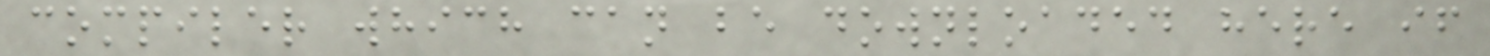compiler which can be downloaded here if
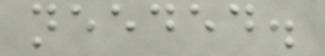needed.
